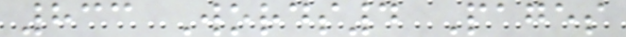833 Words4 Pages
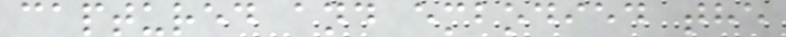captured and embodied the
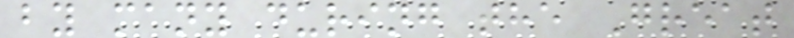by many during the Great
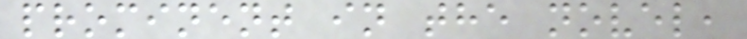prominent in the novel,
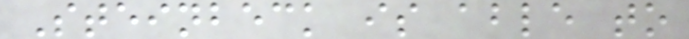Steinbeck is able to
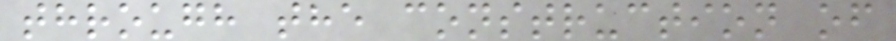through the construction of
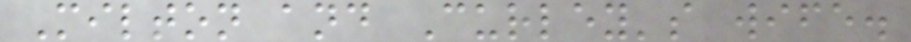Milton and Curley's wife.
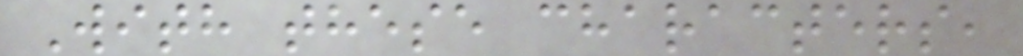With these characters,
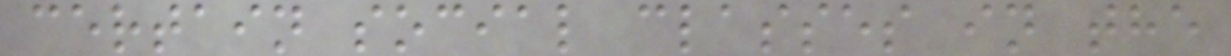certain social classes in the
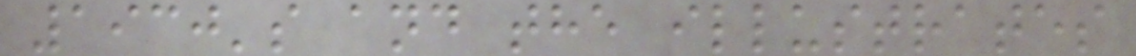1930's and the illustrates
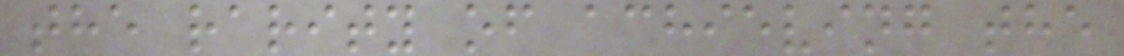the rarity of achieving the
